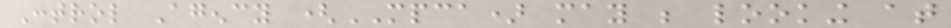Control Agency (MPCA) may be looking at
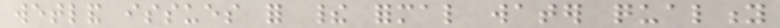wetland issues for their formal water quality
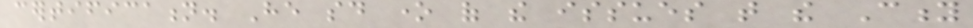certification. He said one of the issues that the City
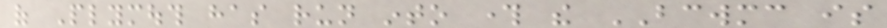of Plymouth has run into through the BCWMC is
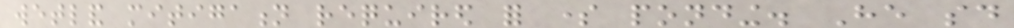wetland mitigation required for some ponding. He said
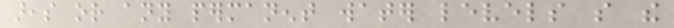areas or any permanent water levels so the
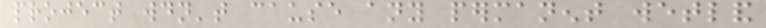project wouldn't cause any permanent wetland
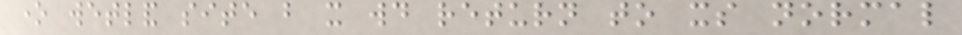one wetland site but it would return to its normal
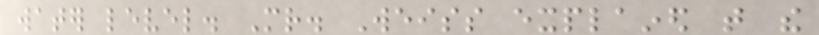water level. Mr. Weiss explained that the
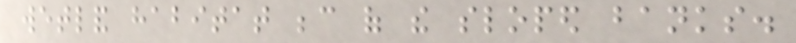wetland habitat because of the sloped banks.
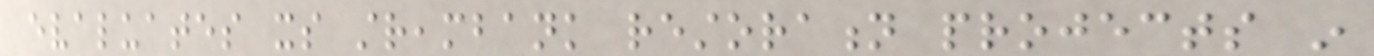evaluates its streambank restoration projects in
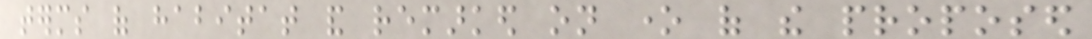terms of habitat and remarked on one of the proposed
